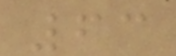63
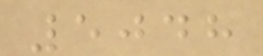5048
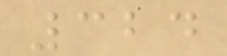324
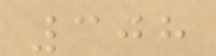308
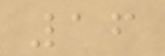16
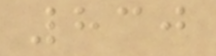830
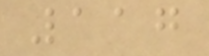117
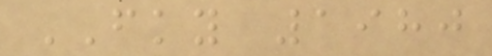FKY 1980
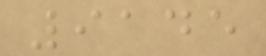9145
